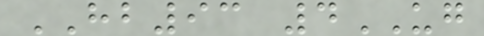HB93 4UG
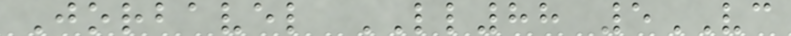Jorbavel LL88 5VC
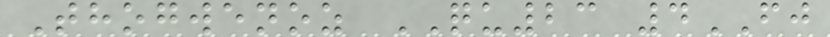Thogwenoz QU23 4FJ
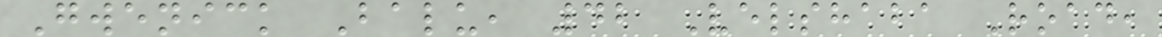Gwenick Balu, 42 Velshaba Road,
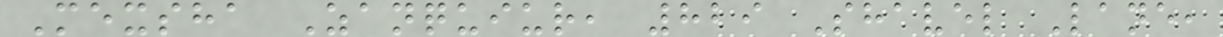Mexsha Zanquiur, 829 Shavel Lane,
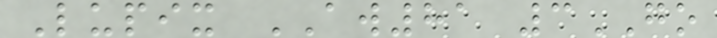Lupix AW81 3GO
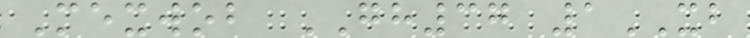Mexwob GH37 1XB
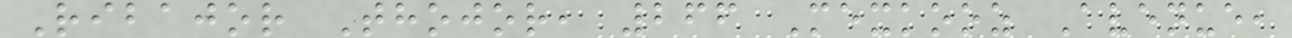Ribajor Thojor, 266 Mexkooz Avenue,
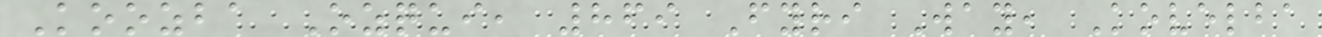Koozba Ozqui, 869 Fyri Way, Kovelba
